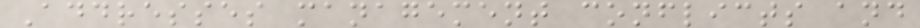Addresses management conflicts and
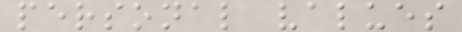personal values
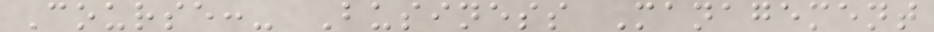Course:- Business Management
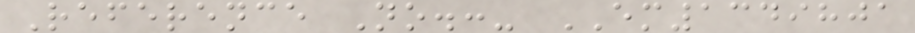Reference No.:- EM1349801
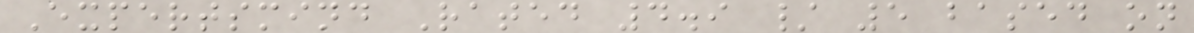Expertsmind Rated 4.9 / 5 based on
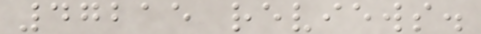47215 reviews.
